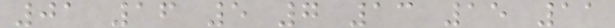01 16 5 7 13 15 11
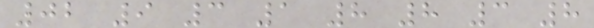02 9 3 1 8 8 3 8
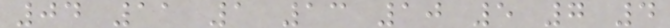04 11 1 13 10 5 7 4
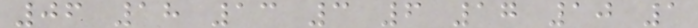06 18 13 3 6 17 10 1
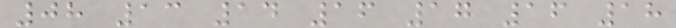08 13 14 16 17 16 18
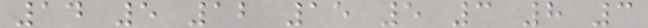14 5 12 15 5 3 8 3
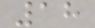18
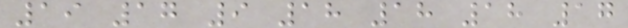19 17 9 18 18 18 17
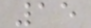15
